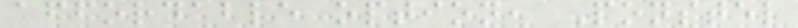affordable option, Ponstel
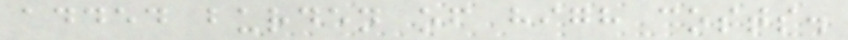added burden of high costs.
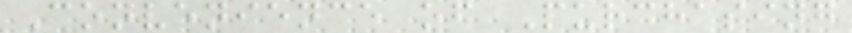Convenience of Purchasing
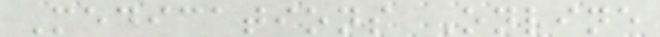Medications Online
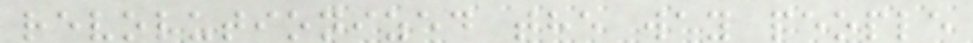revolutionized the way people
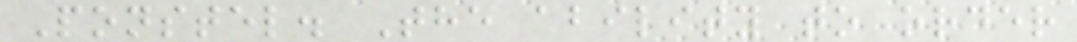Ponstel. The ability to order
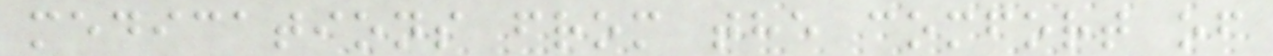medications from the comfort of
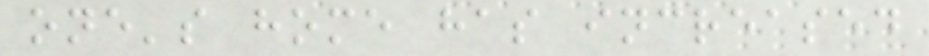one's home has increased
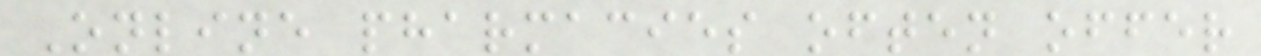Online pharmacies often offer
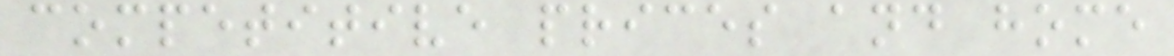competitive prices and home
